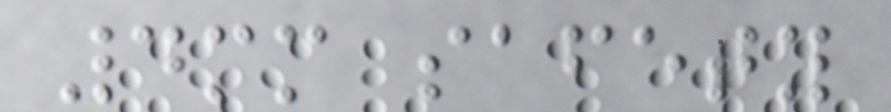4mm safety
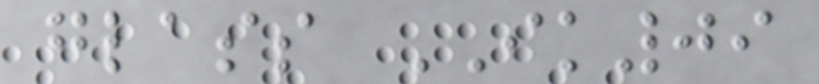glass IK09
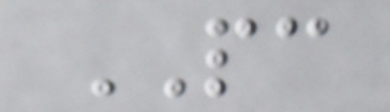PC
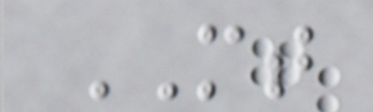MT
